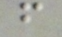f
